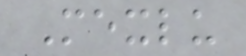Mexlu
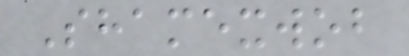Shamexwob
